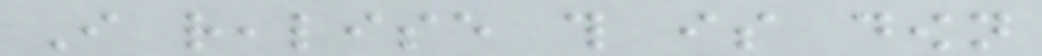I realise this is down
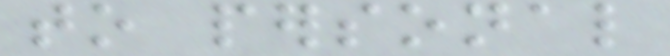to personal
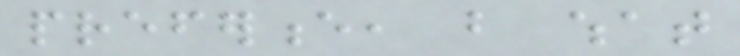preference, but what
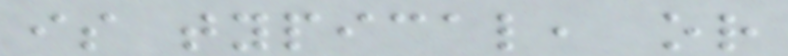is typical, or
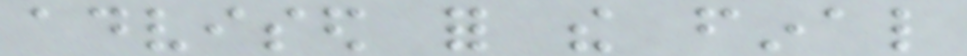advised for the final
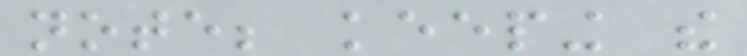note; keeping the
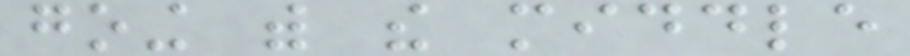going with the middle
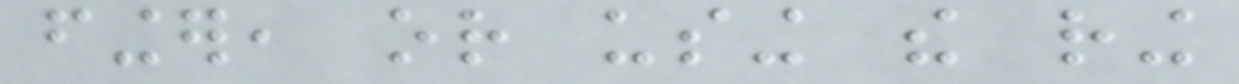finger, or using the ring
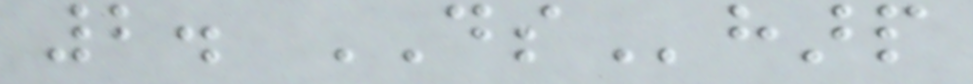2. DSharp
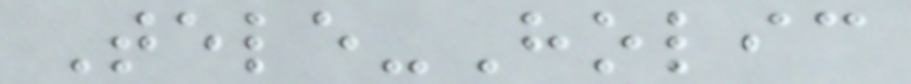Tele-Holic
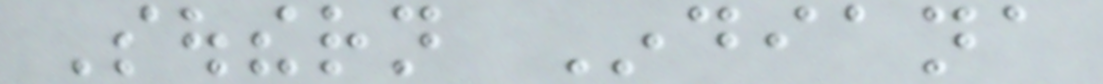Southern Indiana
